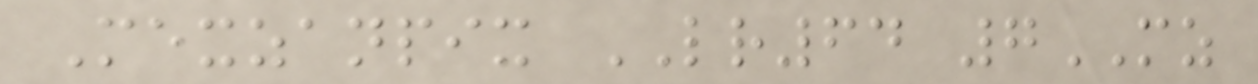Mexzanpix LR64 7MZ
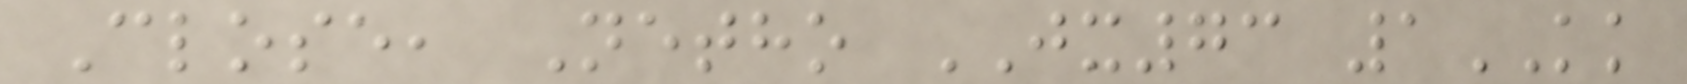Close, Netho JX73 1KK
